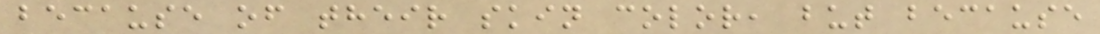because of their skin color, but because
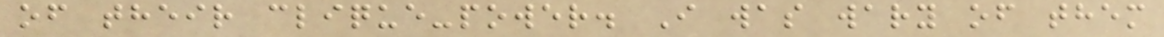of their clique-power. I was wary of them
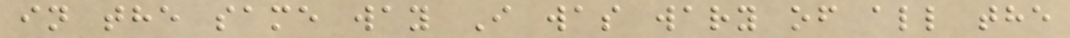in the same way I was wary of all the
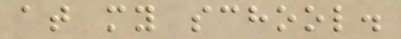at my school.
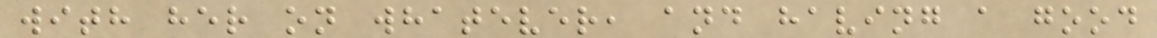with her on whatever, and having a good
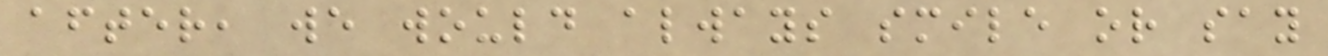after, we would always smile or say
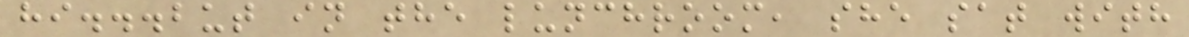hi...but in the lunchroom, she sat with
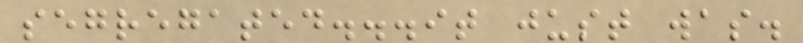segregated...it just was.
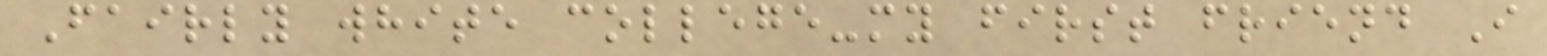Fairly white college-my first friend I
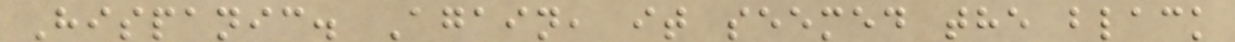Hispanic. Again, it seemed the black
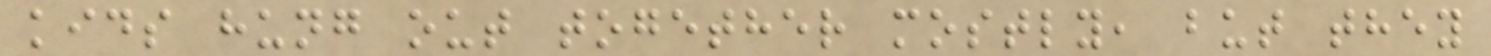kids hung out together mostly, but they
